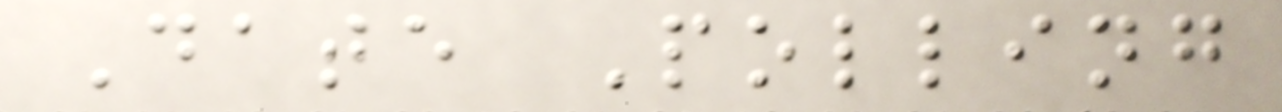Date Polling
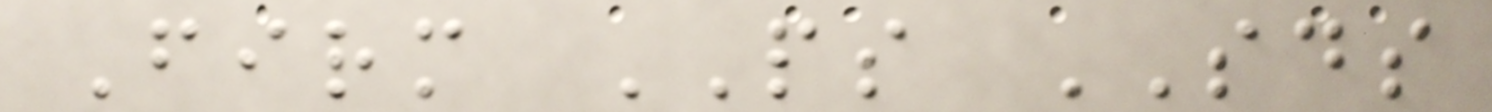Firm PS SDS
